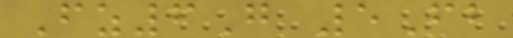Fz6G 5Fb
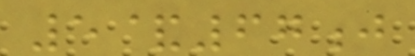5&67j
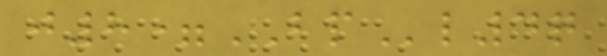j8=BPl4q
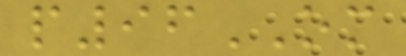p96OM
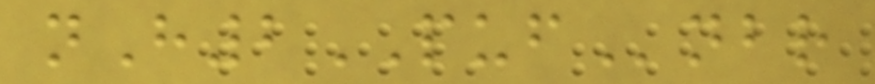nH2PUFnbr
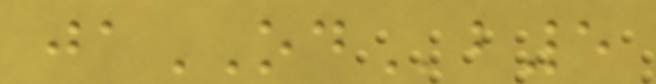jaODb5
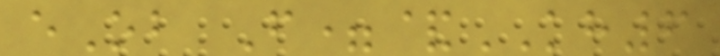eOb F=&KH6
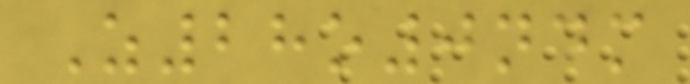Z28o0ndm
